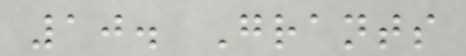10. Grants
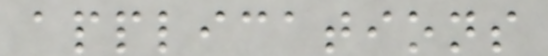applications
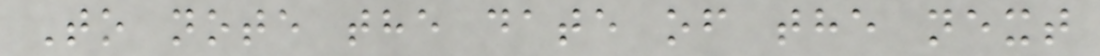To note the date of the next
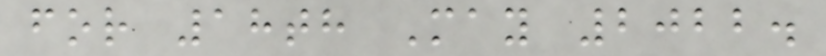for 18th May 2022.
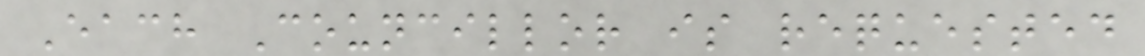Each Councillor is requested
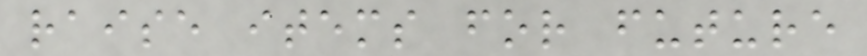raise items for future
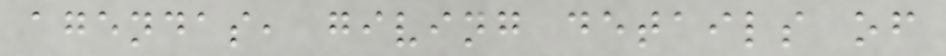agendas, giving details of
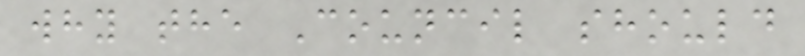why the Council should
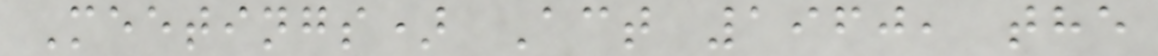Meetings) Act 1960, the
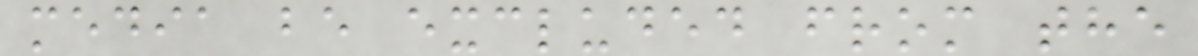media be excluded from the
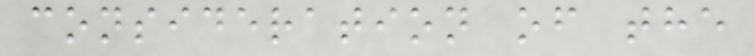consideration of the
